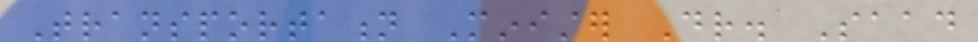Transportation Minister Dr. Saad
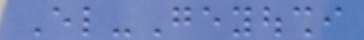El-Geyoushi
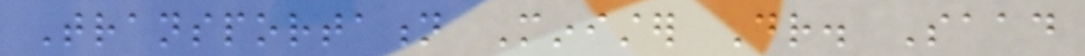Transportation Minister Dr. Saad
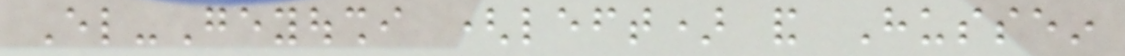El-Geyoushi (left) and Hussein
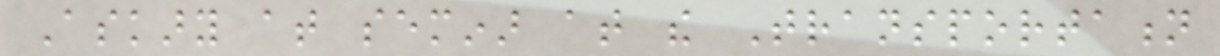Askary at seminar at the Transportation
